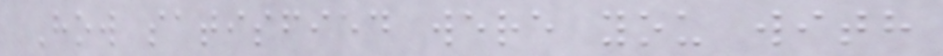How satisfied were you with
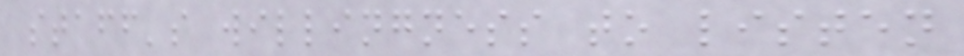staff's willingness to listen
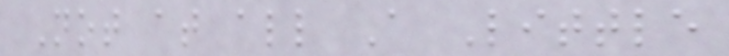Not at all A Little
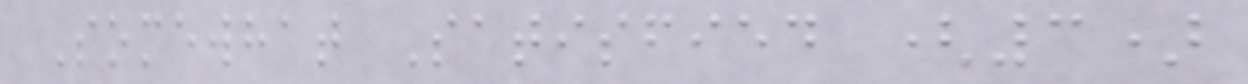Somewhat Satisfied (3)
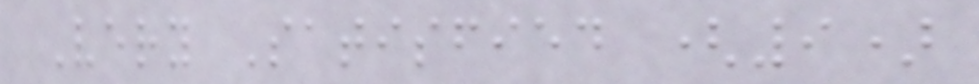Very Satisfied (9)
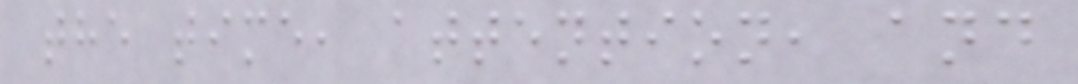the time, attention, and
